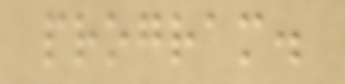program.
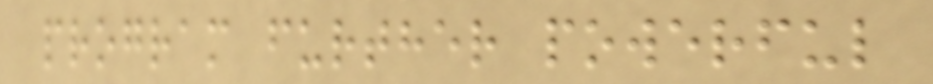program further powerful
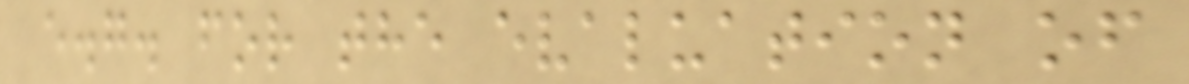e.g. for the evaluation of
